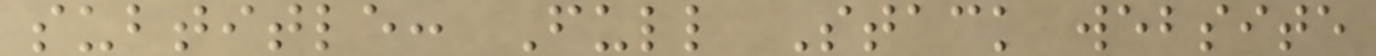subtitle: Full Stack website
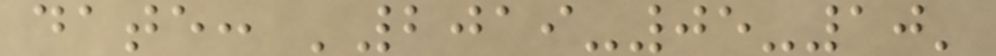date: '2019-05-10'
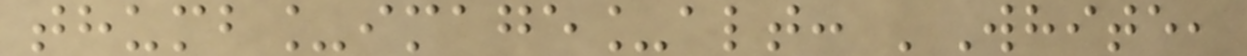thumb_image_alt: 'White,
